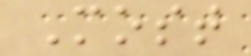Most
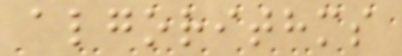algorithms
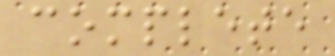complete
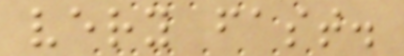very fast.
